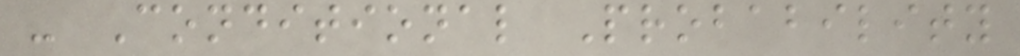- Conditional Probability
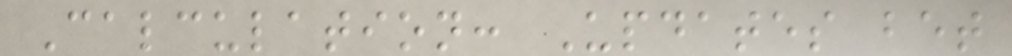Calculation: Updates bet
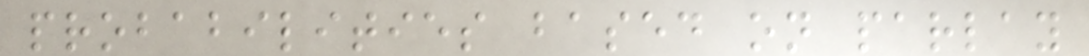probabilities based on parlay
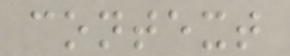context
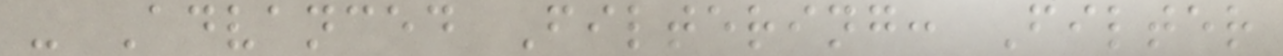- Advanced Filtering: Filter
